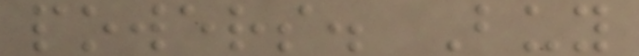powers. Buy
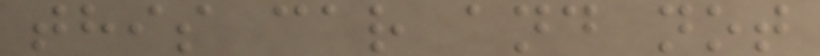this car and not
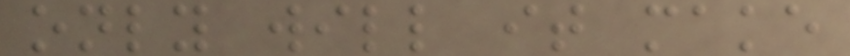only will it make
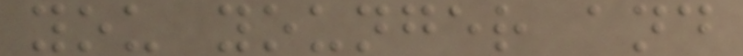you younger and
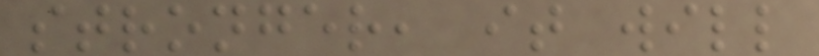stronger, it will
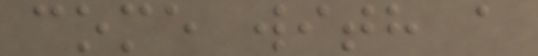come with a
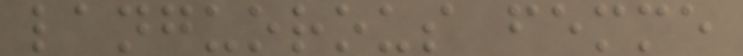languorous femme
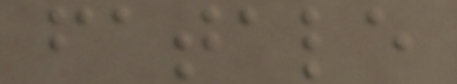fatale
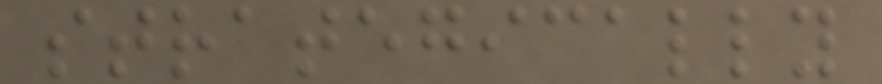strategically
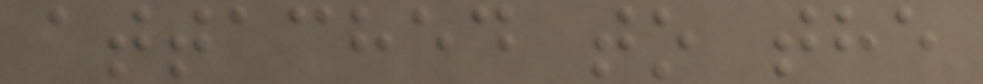attached to the
